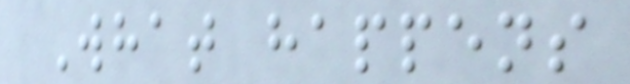What happens
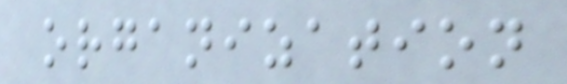organization
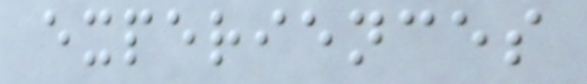experiences
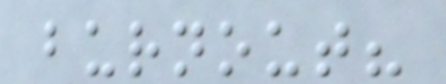burnout?
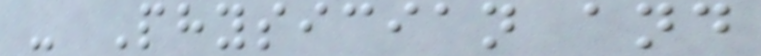- Physician and
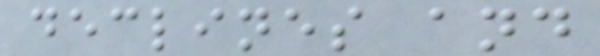declines and
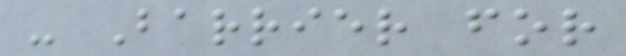- Barrier for
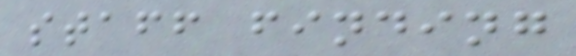staff finding
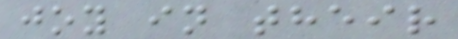joy in their
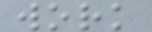work
